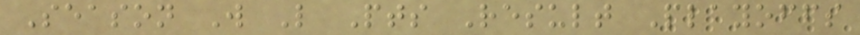Season W L Pts Result Playoffs
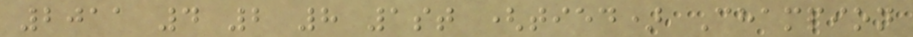2011 4 2 8 1st (tied) Champion
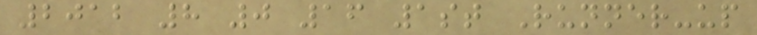2012 8 0 16 1st Runner-up
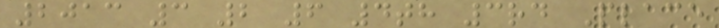2013 3 2 6 4th 3rd Place
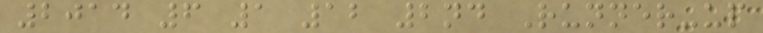2014 6 1 12 2nd Runner-up
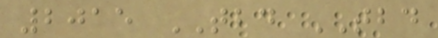2015 TBD TBD
